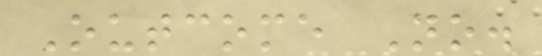Outcome No.
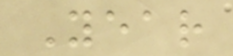Year
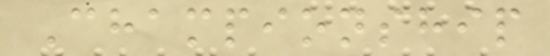Championship
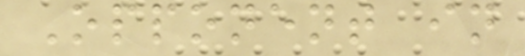Opponent in
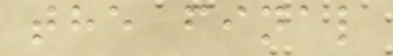the final
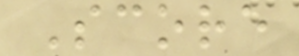Score
